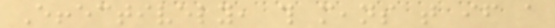Effectively, this means that if a
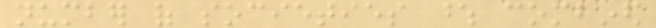number of societies whose combined
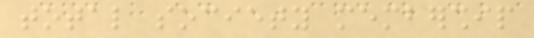total society membership
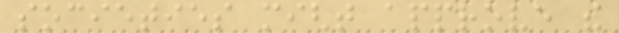societies might approve the
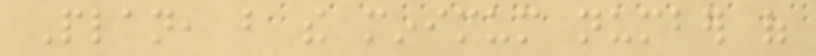Plan, but the minimum number of
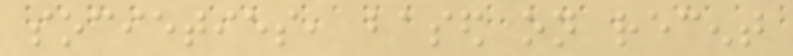societies, based on recent
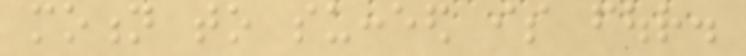motion to succeed is four.
